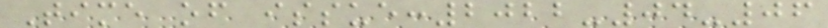Time of issue:2022-04-06
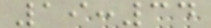19:34
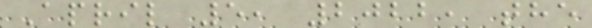April 5, 2022, the
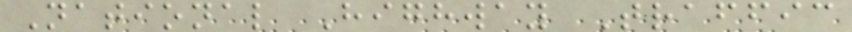National Highway Traffic
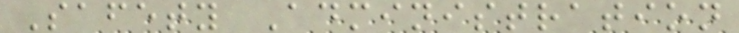Safety Administration
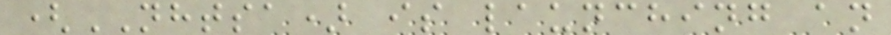(NHTSA) is launching an
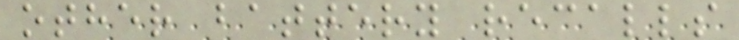other battery recalls
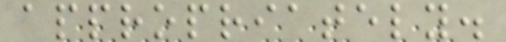appropriately.
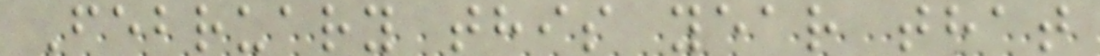February this year that
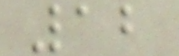12
